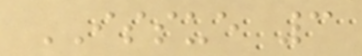ISSUE 3
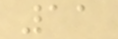11
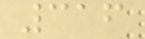316
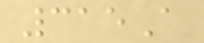315A
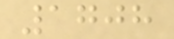1708
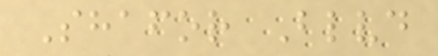Shafor Blvd
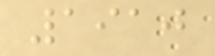1910
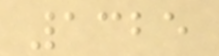1325
